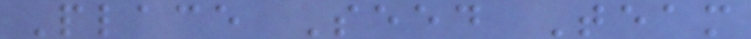Place Seed Team
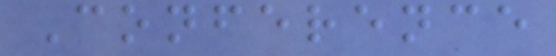Conference
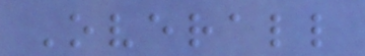Overall
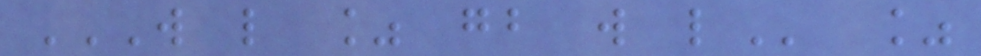W L % GB W L %
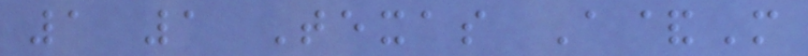1 1 Texas A&M
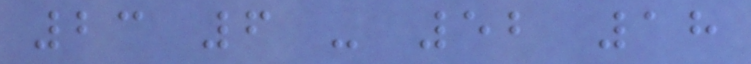23 6 - 52 18
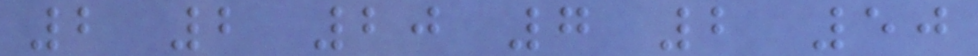2 2 20 7 2 50
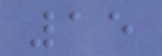15
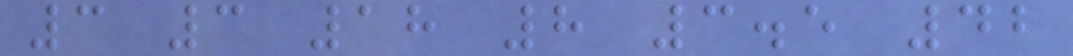3 3 18 8 3.5 42
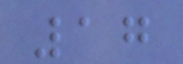17
